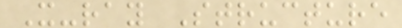X-ray Structure
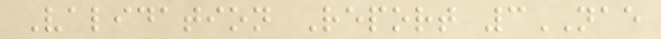Validation Report 3NAE
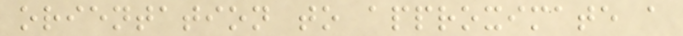orientation to approximate a
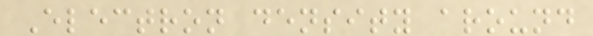Electron density around
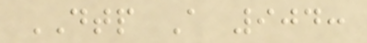DTP A 904:
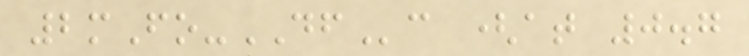2mFo-DFc (at 0.7
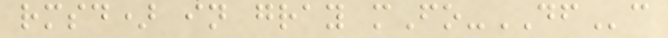rmsd) in gray mFo-DFc
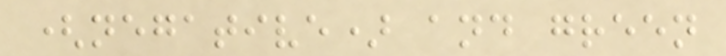(negative) and green
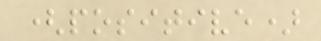(positive)
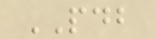PDB
